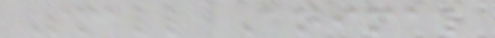Small Animal
